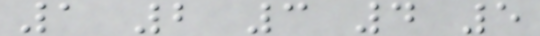1 2 3 4 5
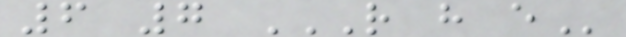6 7 R H E
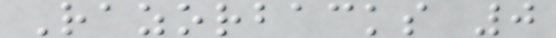Razorbacks 0
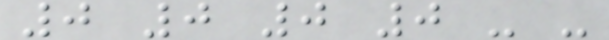0 0 0 0 - -
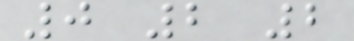0 2 2
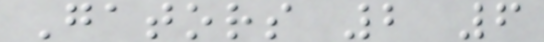Gators 2 6
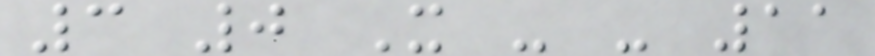3 0 X - - 11
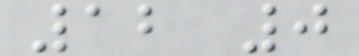12 0
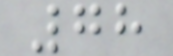78
